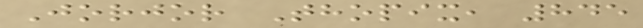Jorjor Thopix, 845
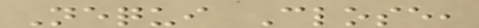Nequi Close,
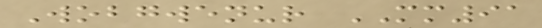Wobgwenur MM91
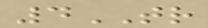4TR
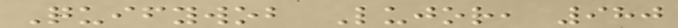Quifywob Lujor, 980
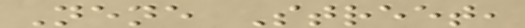Nene Street,
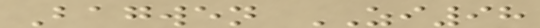Bagwen ZI98
